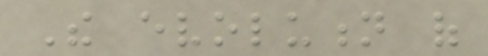The evolution of
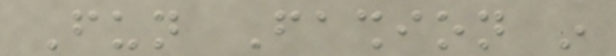Fun Fashion in
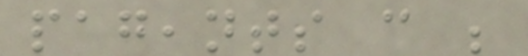pageants can be
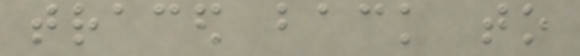traced back to
